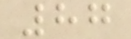87
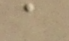a
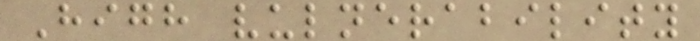High vulnerability
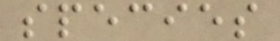species
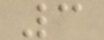3
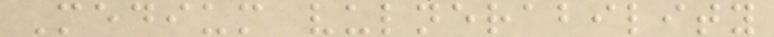Medium vulnerability
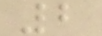2
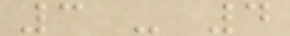3 - 4
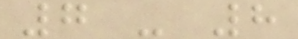7 - 8
